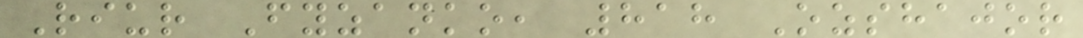Riur Fyzanko, 818 Ozshajor
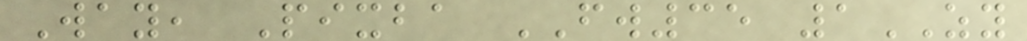Way, Pixba FW35 1ZY
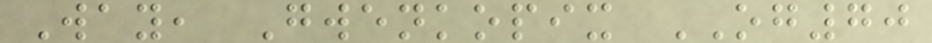Way, Gwenkopix OG70
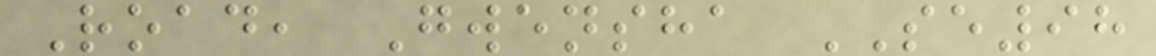Road, Gwensha SE98
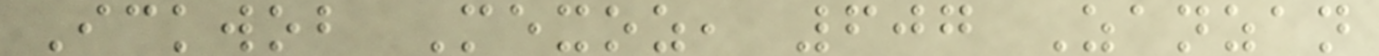Ickwob Mexoz, 607 Zanzan
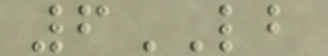6LB
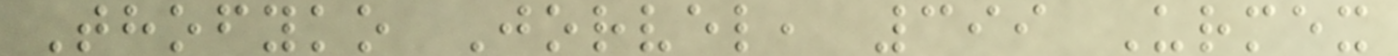Thofyko Jorvel, 399 Urmex
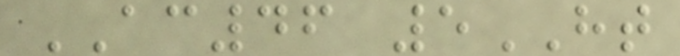AC46 5HT
